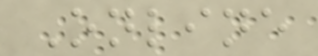Online
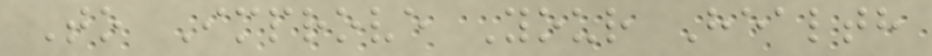To Improve Your Health
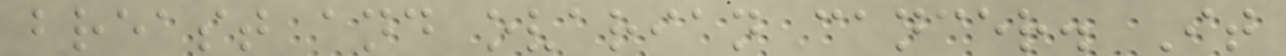breast and ovarian cancer. It
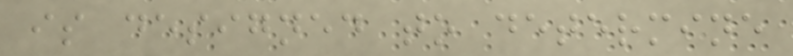is designed to determine
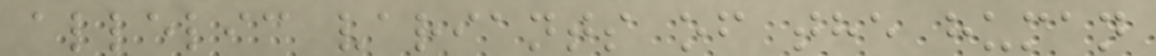allelic variants of the human
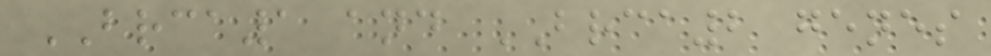BRCA1 and BRCA2 genes
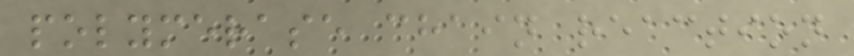polymerase chain reaction
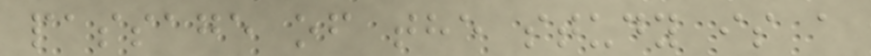passage of the study is a
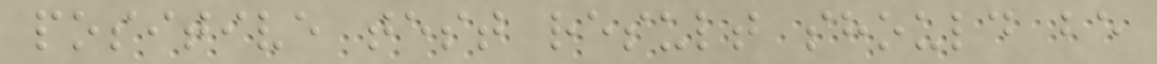positive test result should be
